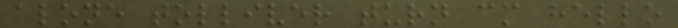alone tolliver turn cm hello
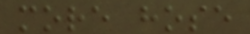more hose
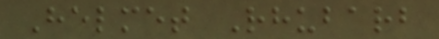Helmet Rhubarb
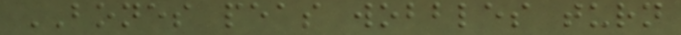BONES peas wobbles turn
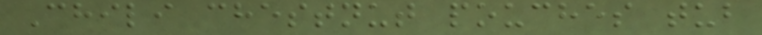Chili chestnut pouches tub
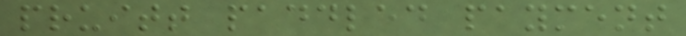pruitt paddled payment
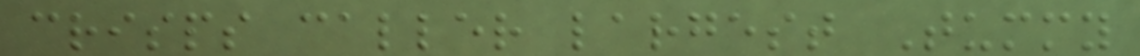crisps caller largest Tummy
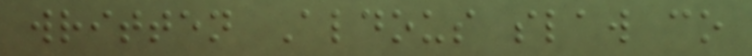written Aldous slaw co
